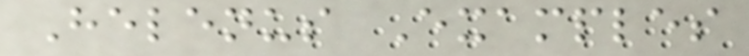Helenus Examples
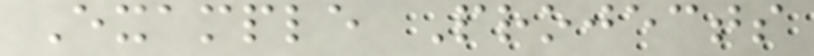Example Projects
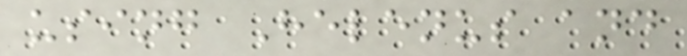using Helenus and
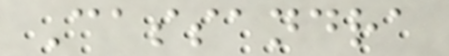Cassandra
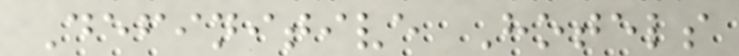Definitive Hotels
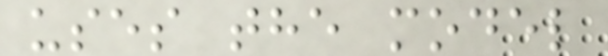uses the model
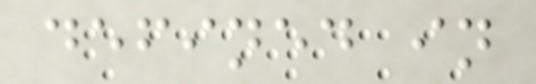defined in
